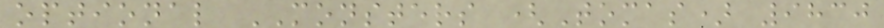optional MONSTERS (Tomas) 9830
